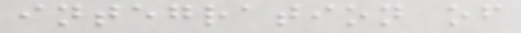integration of
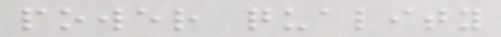power quality
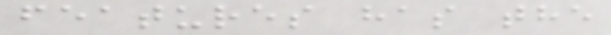features has the
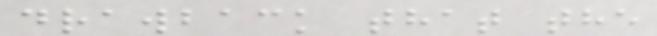drawback that the
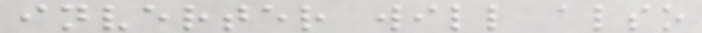inverter will also
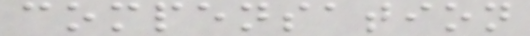compensation
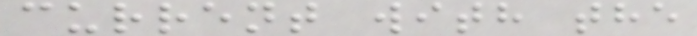current with the
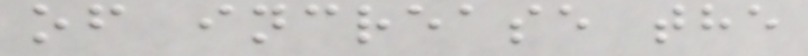of increase the
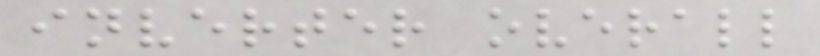inverter overall
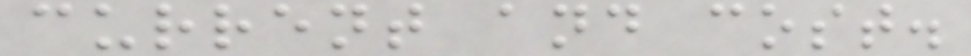current and cost.
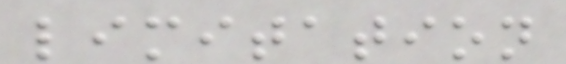limitation
